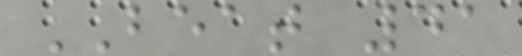BEAT 41
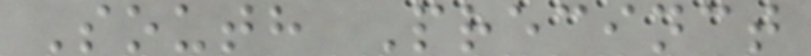South Precinct
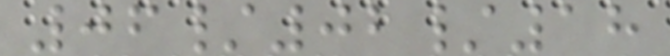06/02/18
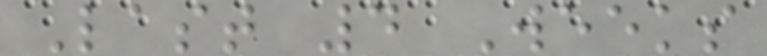Last 4 Weeks
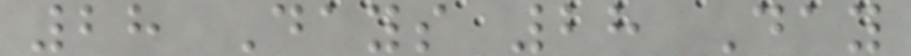28 Days 28 Day
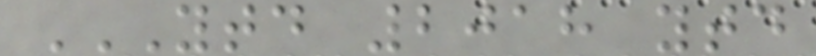YTD 2018 YTD
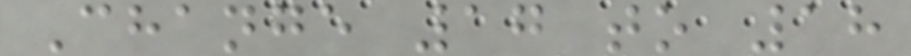Change 17 to 18
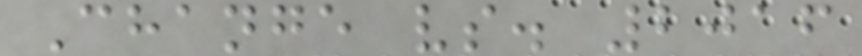Change vs. 2016
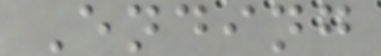Ending
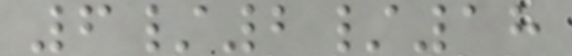6/2/18
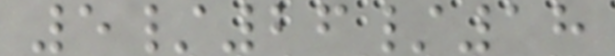5/26/18
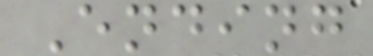Ending
